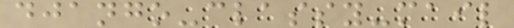django-classy-mail
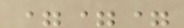===
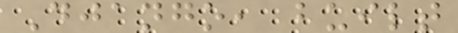Django, built
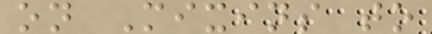on Mixins to
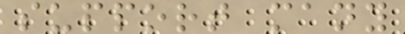support many
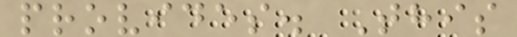provides. This
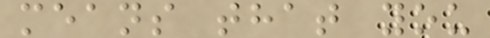means that you
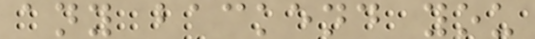any backend you
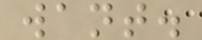want.
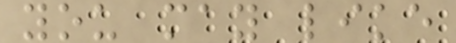you may like
